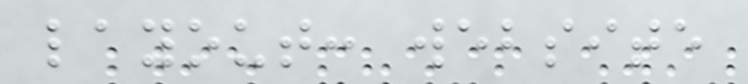layout: website
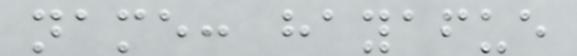name: hayafue
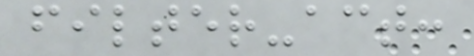filter-act:
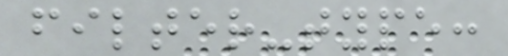filter-type:
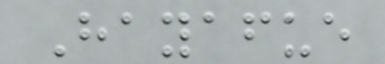Hayafue
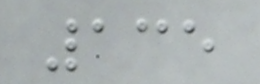135
